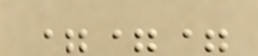===
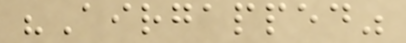"Airgapped"
